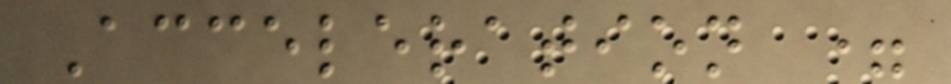Acceleration =
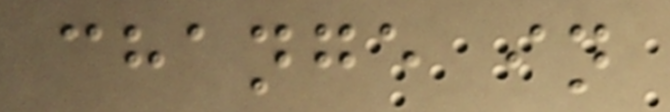change in
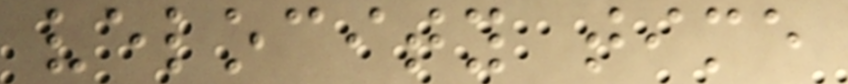velocity time
